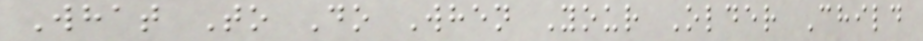What To Do When Your Older Child
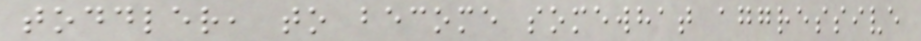toddler, to become somewhat aggressive
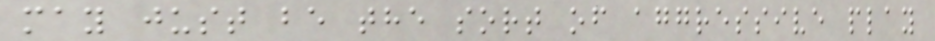may just be the sort of aggressive play
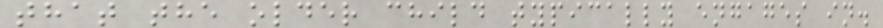that the older child typically engages in.
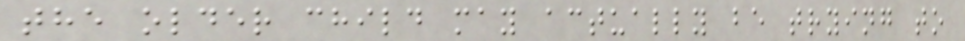the older child may actually be trying to
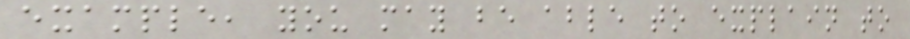example, you may be able to explain to
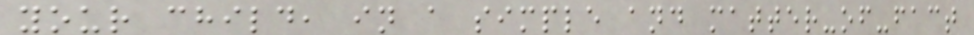your child, in a simple and matter-of-fact
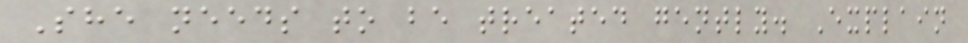She needs to be treated gently. Explain
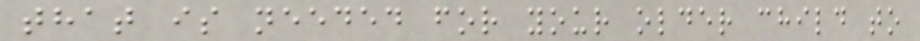that is needed for your older child to
